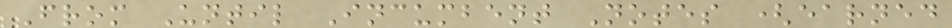From Until Incumbent Notes (earned
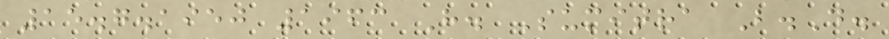15.7.1950 1963 H. Sumitra B.D.
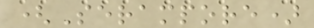(Serampore)
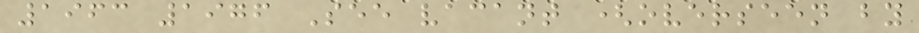1963 1976 See vacant (overseen by
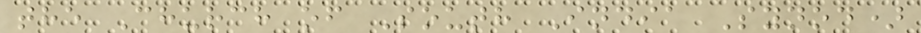the Church of South India Synod)
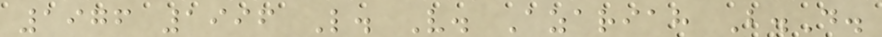1976 1996 L. V. Azariah B.D.
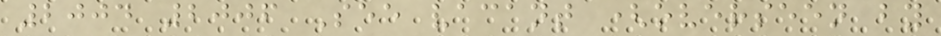2004 2006 See vacant (overseen by
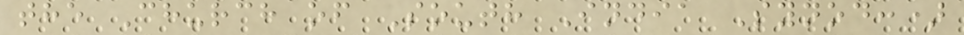the Church of South India Synod:)
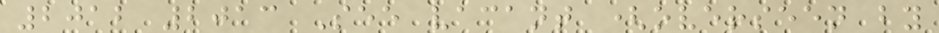2012 2013 See vacant (overseen by
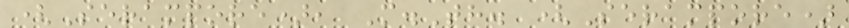(Serampore), M.Th. (Serampore)
